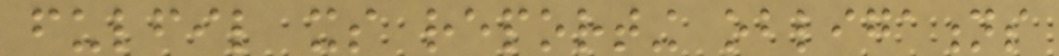fulfil its reporting obligations
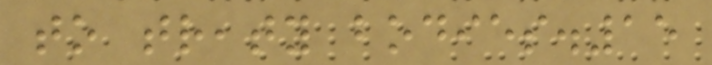to treaty bodies.15
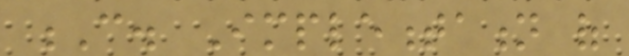C. Implementation of
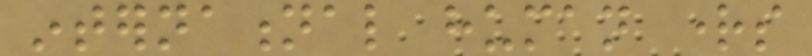international human rights
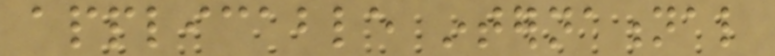applicable international
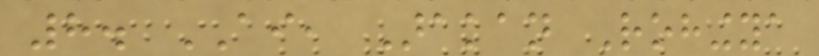8. AI, Arakan Rohingya
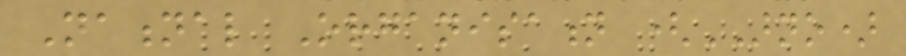National Organisation (ARNO)
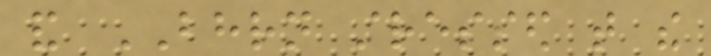and BHRN stressed that the
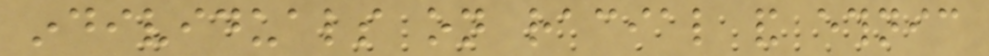individuals on racial and ethnic
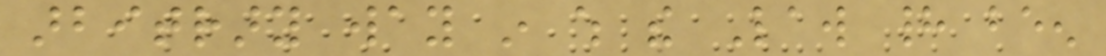arbitrary way in which the Law had been
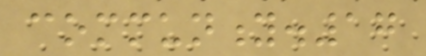community.17
